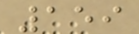159
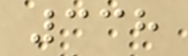338
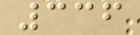336
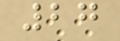27
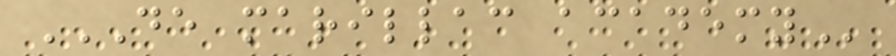DE MARILLAC ACADEMY
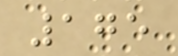175
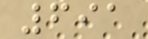691
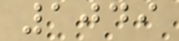1049
